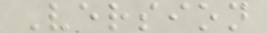Version
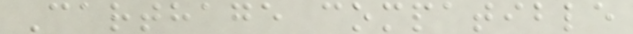Carthage compatible
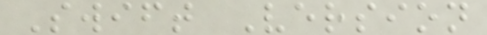Swift Version
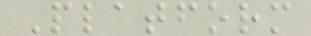Platform
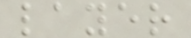layer
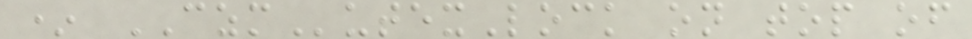* CZMutexLock on top of
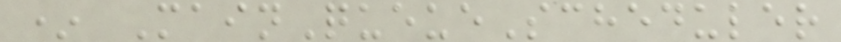* MainQueueScheduler
